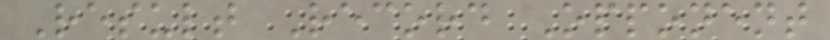Result Record Opponent
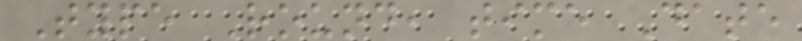Type Round, time Date
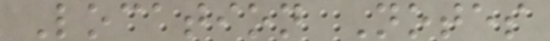Location Notes
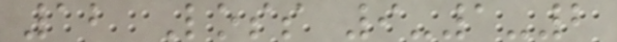12 Loss 9-1-2
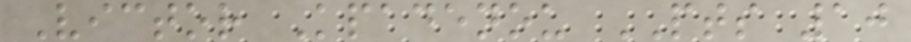Victor Kpadenou PTS 10
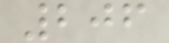206
